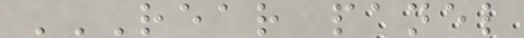REAR PANEL
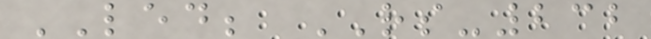LED; RS-232
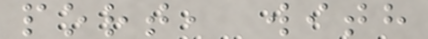port, with
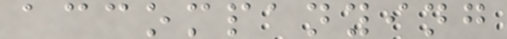accompanying
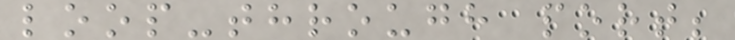loop-through port;
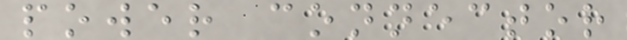power connector
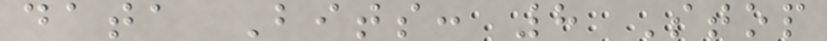data Bits: 8 Stop
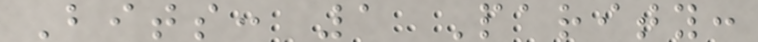Bits: 1 Parity:
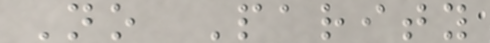No Parity
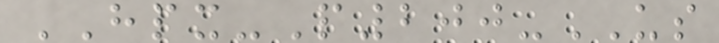HPX-P200-US
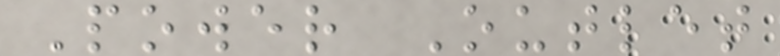Power Outlet
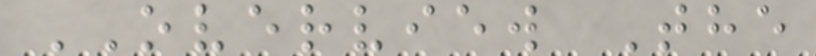OVERVIEW The
